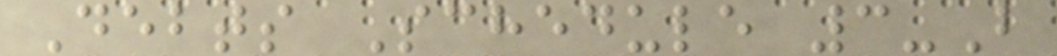Debts Schedule 3-B
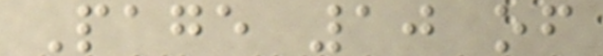Page 10 of
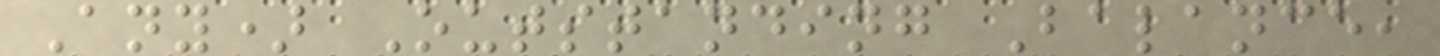Any) Outstanding Balance,
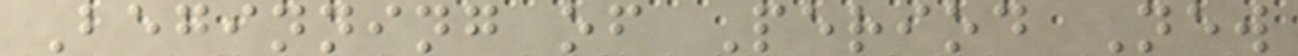Beginning of Period New
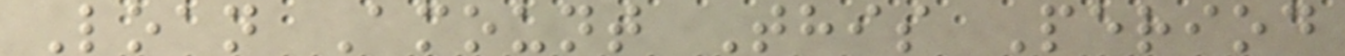Loan Amount This Period
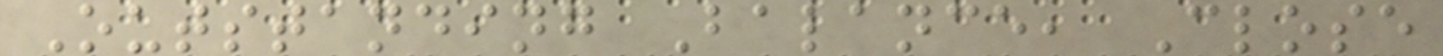Outstanding Balance, Close
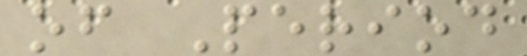of Period
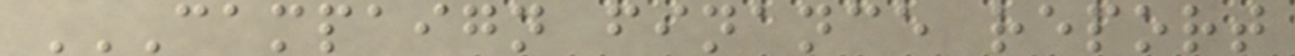CAMPAIGN FINANCE REPORT
